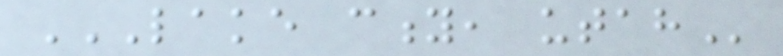LAKE CITY, UTAH
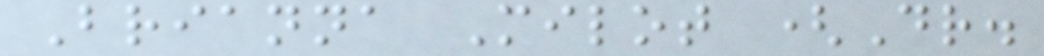Brianna Milot (Dr.
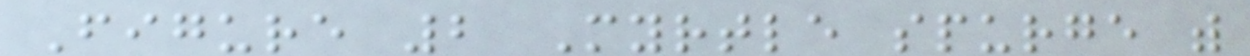Figure 2 Myrtle spurge with
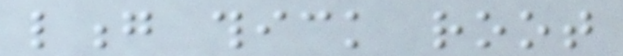long thick root
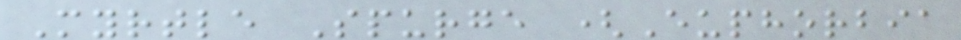Myrtle Spurge (Euphorbia
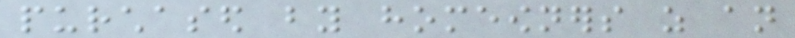purchased by homeowners as an
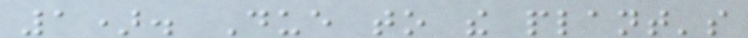1). Due to the plant's
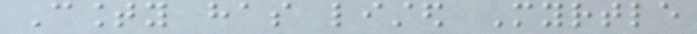County has listed Myrtle
